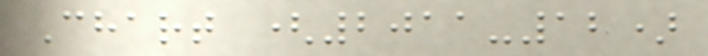Chart (2011-12)
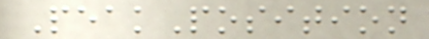PeakPosition
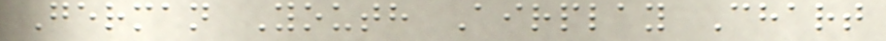German Youth Airplay Chart
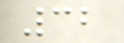32
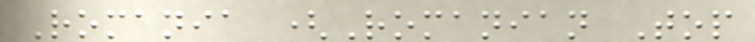Romania (Romanian Top
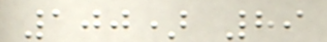100) 89
